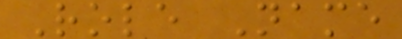Role Name
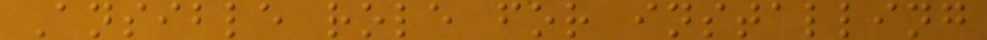Ansible role for installing
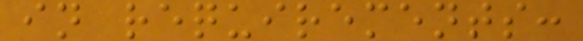in requirements:
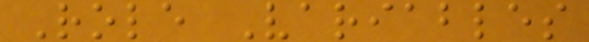Role Variables
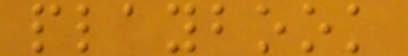playbook
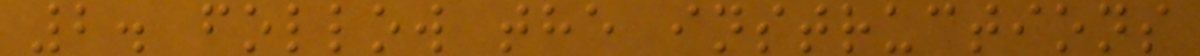2. follow the instructions
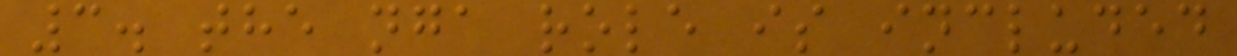3. the nga role is included
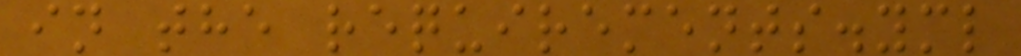in the requirements.yml
